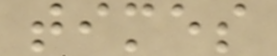times
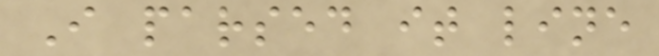I parsed it line
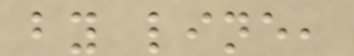by line,
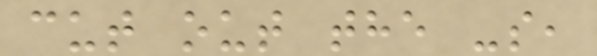cut out the -s,
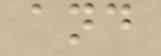and
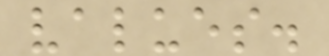values.
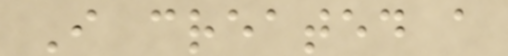I created a
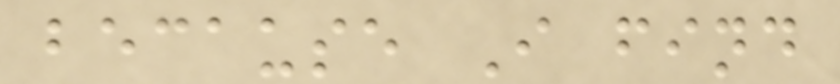because I find
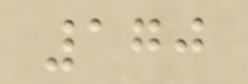170
